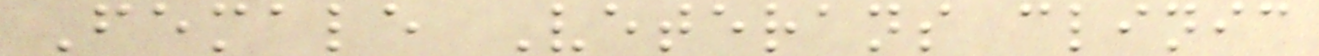Female Veterans clinic
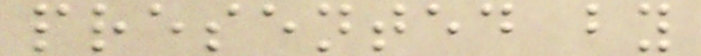presented by
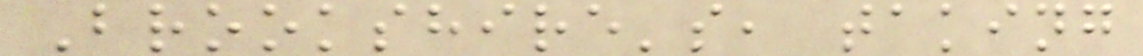Brookshire's, taking
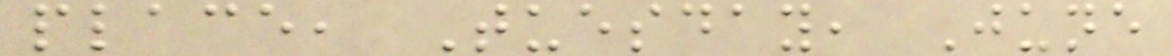place, Tuesday, June
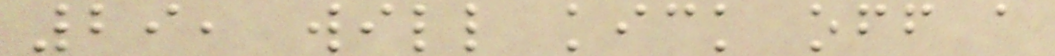29, will kick off a
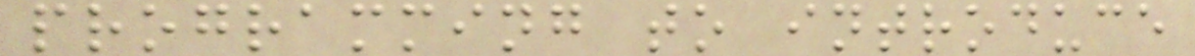programming to introduce
